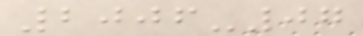2006-07
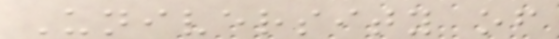University of
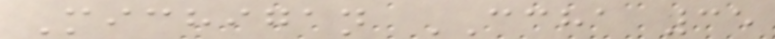Michigan CCHA 35
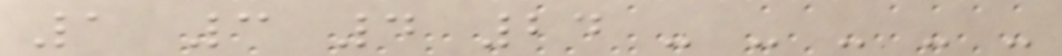1 3 4 24 - - - - -
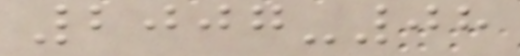2007-08
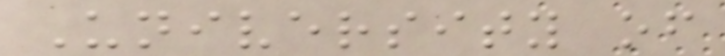University of
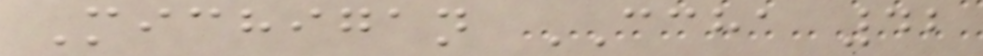Michigan CCHA 42
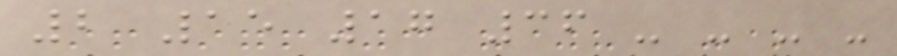2 15 17 36 - - - -
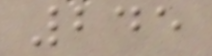245
